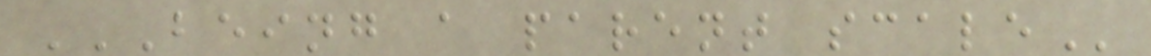BEING A PARENT SCALE
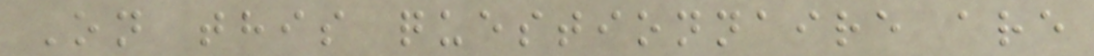On this questionnaire are
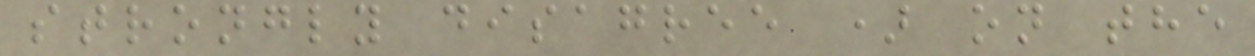strongly disagree ) on the
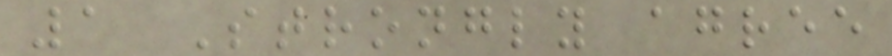1 Strongly agree
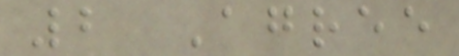2 Agree
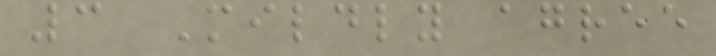3 Mildly agree
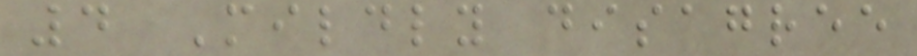4 Mildly disagree
